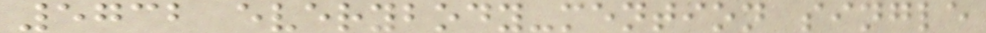5732 everybody-mention single
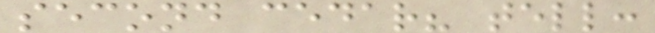second cedar? tell:
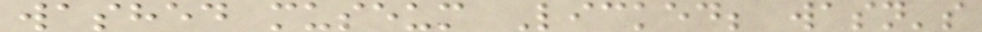washed museum Licked; wasn's
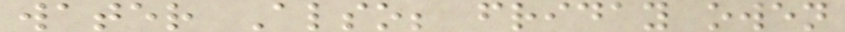water Also; friday owen
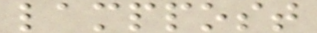lamppost
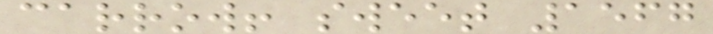carrow! sweet 1567
